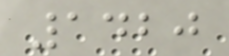1420
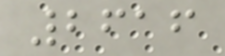2616
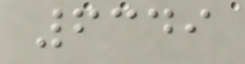6349
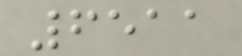6511
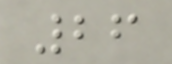26
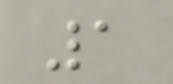1
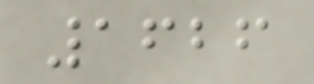1626
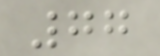77
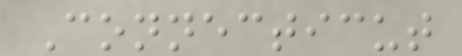Connecticut
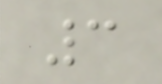3
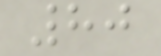80
